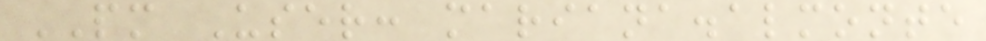PM User: mariana.almonte
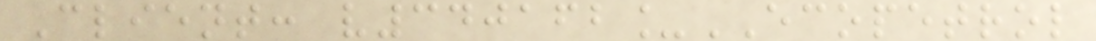Client: v340162_ECOPETROL
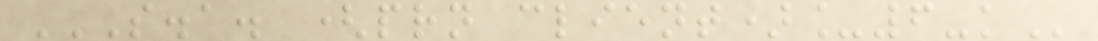S.A. (PRN CLIENT)_6-K
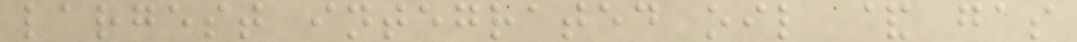largest integrated oil & gas
